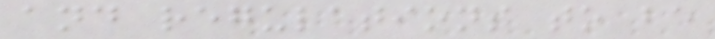and regulations to be
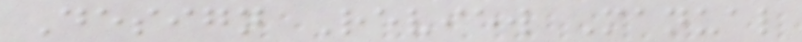Design Review Manual
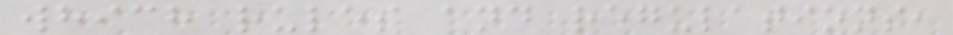which rules and regulations,
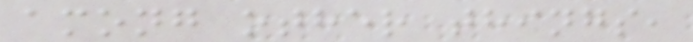among other things,
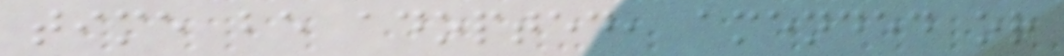time be adopted, amended or
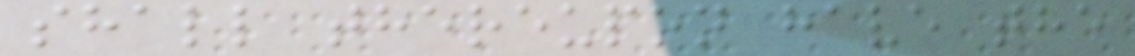shall thereupon have the
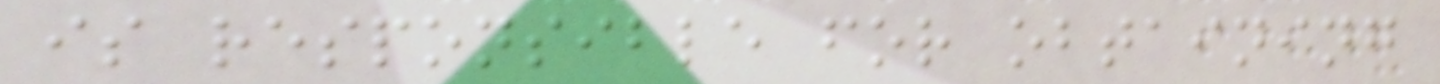is responsible for obtaining
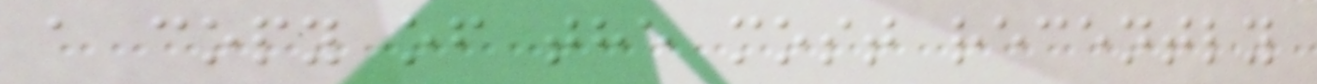a copy of the most recently
